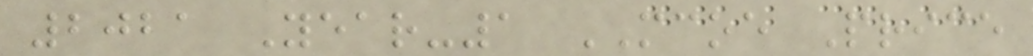2021 Year-1 MCOE Price
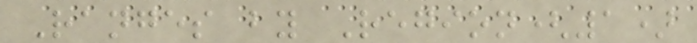Ranges by Region(1)
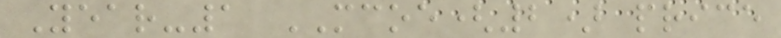Year-1 MCOE(2) price
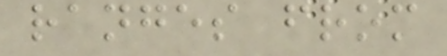ranges from
